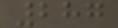287
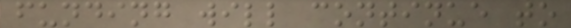funding will continue to
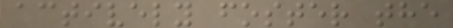actively foster the
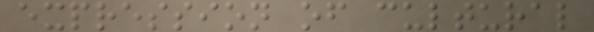expression of cultural
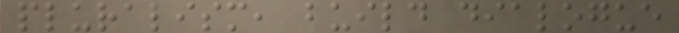pluralism, build dialogue
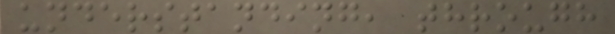understanding, through
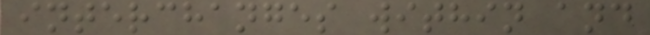interchanges within and
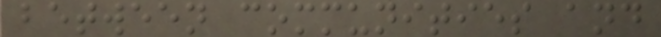between communities and
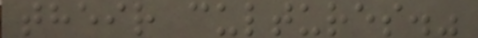their cultures."
